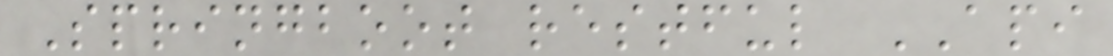Springboot restful API
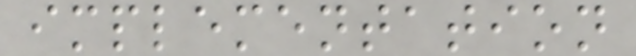implementation
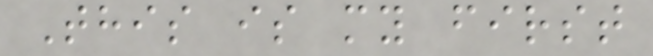This is my first
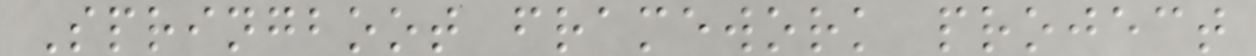Springboot framework project
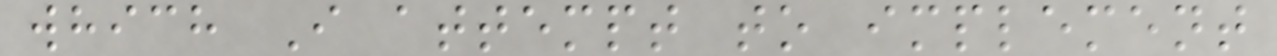which I attempt to implement
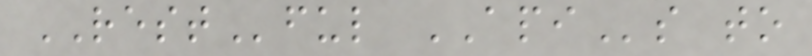RESTful APIs to
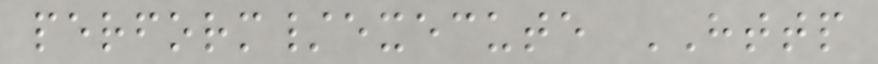perform/execute HTTP
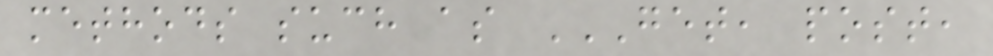methods such as GET, POST,
